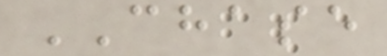CHASE
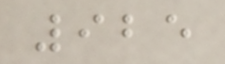925
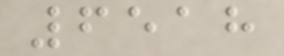6518
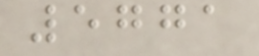5771
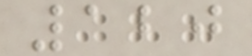120
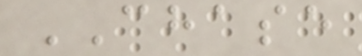CHASE
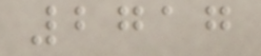2717
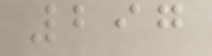297
